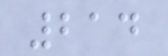214
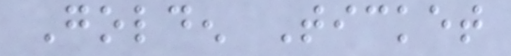Golden Ticket
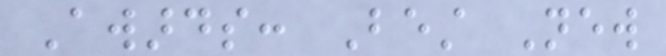Awards: Best New
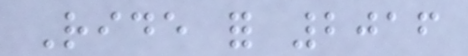Ride for 2016
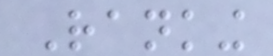Ranking
